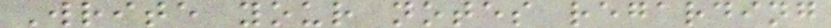Write your notes regarding
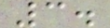3.
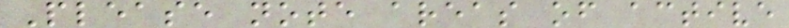Please note areas of active
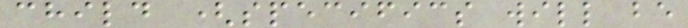child (specifics will be
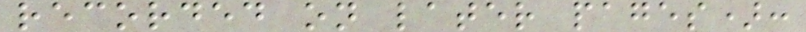recorded on later pages):
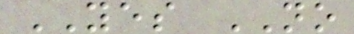YES NO
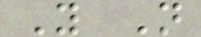Y N
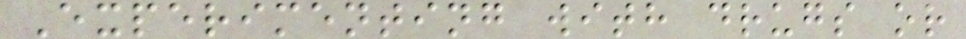Experimenting with drugs or
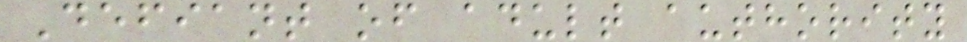Defiant of adult authority
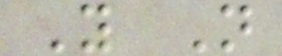Y N
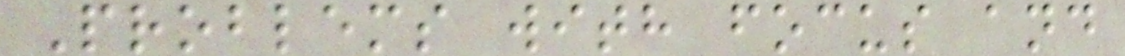Problems with focus and
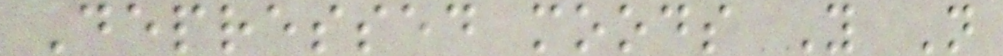Depressed moods Y N
